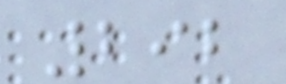292
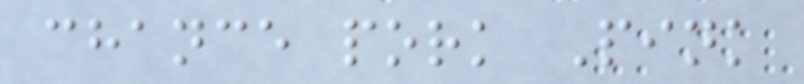chance pork Pink
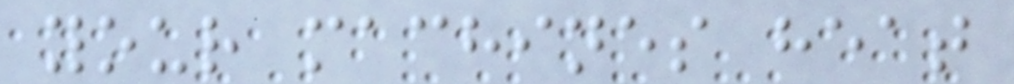your machines heat
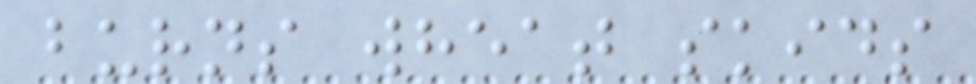burns wheat skids
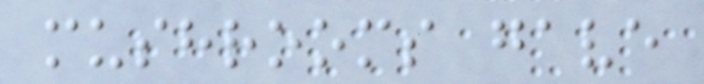mushrooms gave
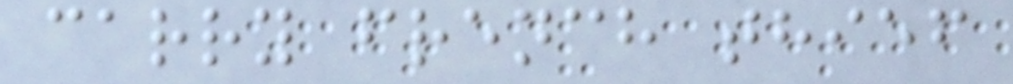carry french thief
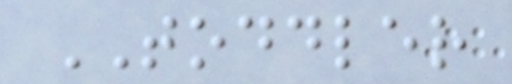TODDLER
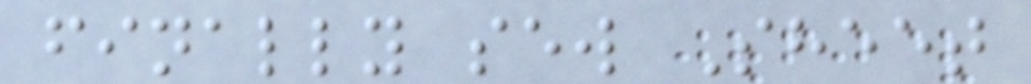finally sew Sheet
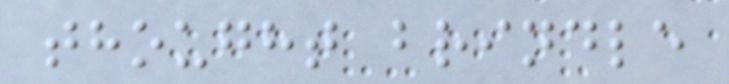thought brindle
